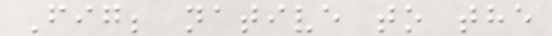Fig; native to the
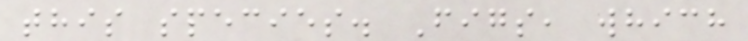this species. Figs, which
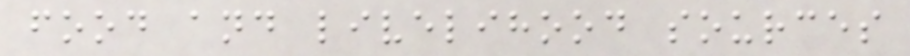food and livelihood sources
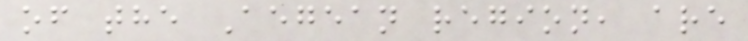of the Aegean region, are
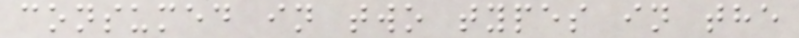consumed in two types in the
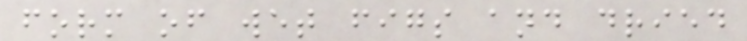form of wet figs and dried
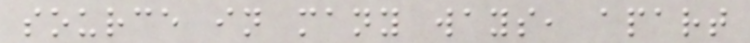source in many ways, apart
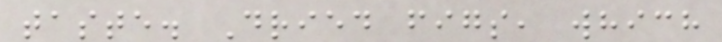taste. Dried figs, which
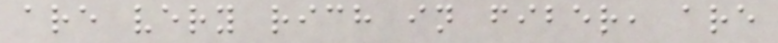are very rich in fiber, are
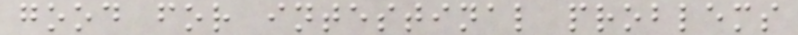good for intestinal problems
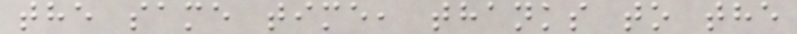the same time, thanks to the
